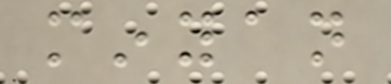minyan
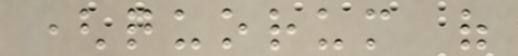(quorum of
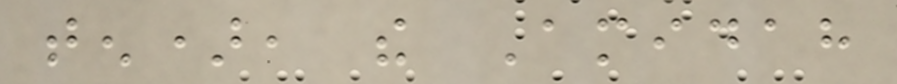ten), the Amidah
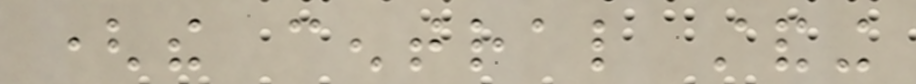(the central standing
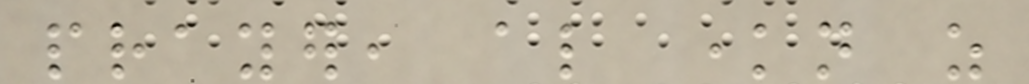prayer, also known as
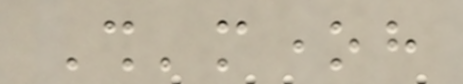Sh'moneh
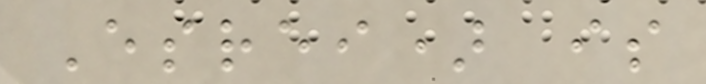Esrei) is
